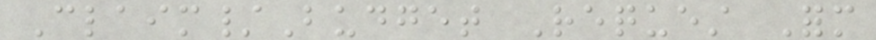Claim/Budget Request Form
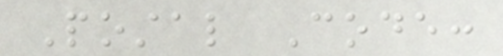Postal Code:
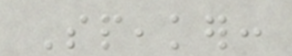Speaker:
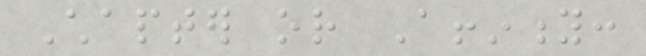Chapter or Affinity:
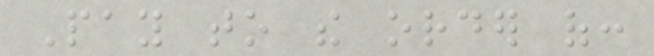Pay to the order of:
